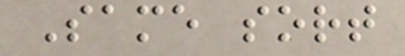Same sort
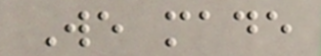We made
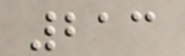213
